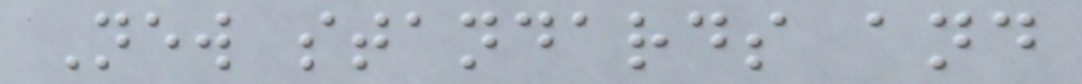New standards and
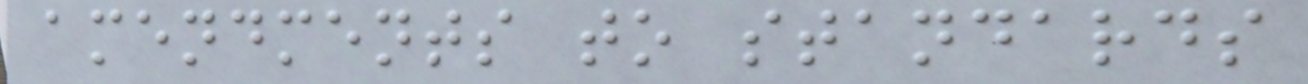amendments to standards
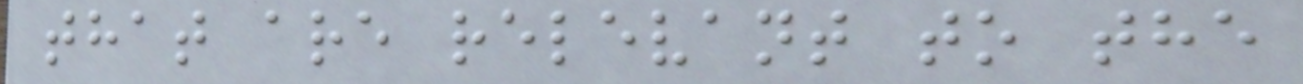that are relevant to the
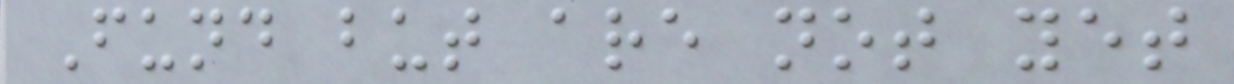Fund but are not yet
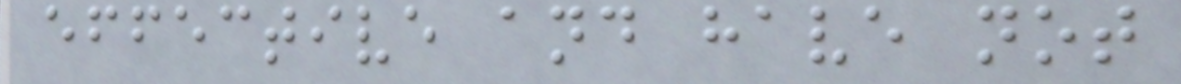effective and have not
